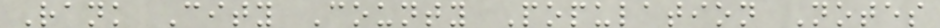Rank City County Population Notes
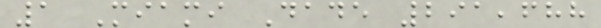1 Miami Dade 291,688
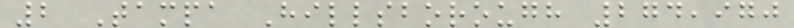2 Tampa Hillsborough 274,970
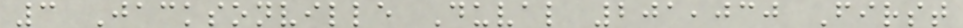3 Jacksonville Duval 201,030 First
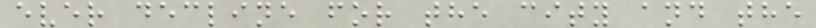ever decline for the city and the
